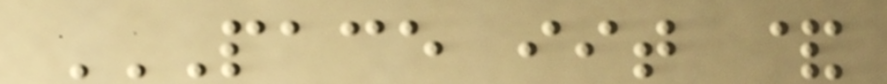PACE IIT &
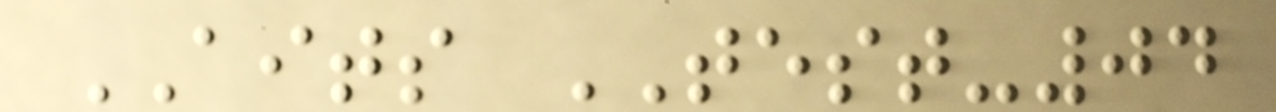AITS TEST-04
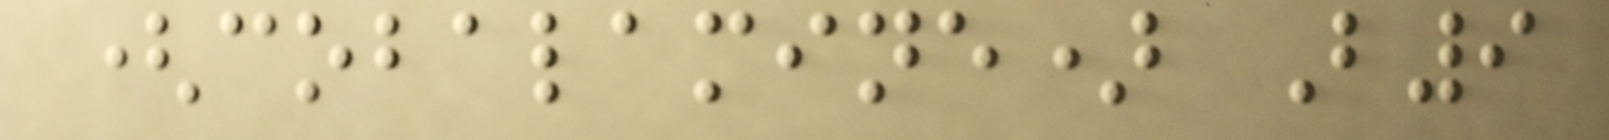(cobalamine) B9
